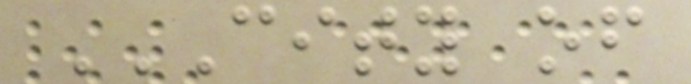CITY OF
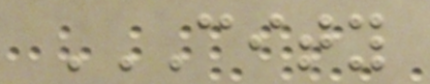CITY
